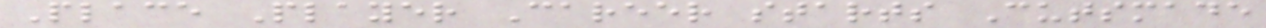Place Player Career starts Cutsmade
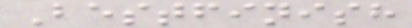Bestfinish
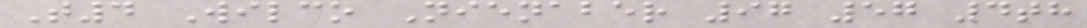T4 Wilco Nienaber 97 57 4th
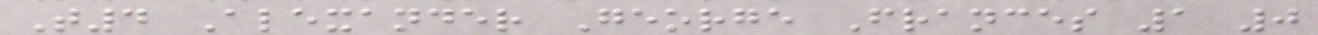T4 Alexander George Frances 1 0
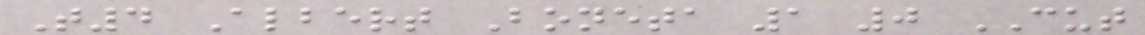T4 Albert Boneta 1 0 CUT
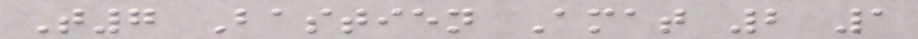T7 Bastien Amat 2 1
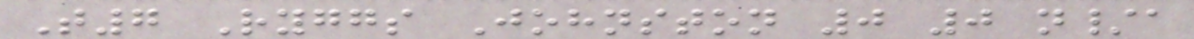T7 Ryggs Johnston 0 0 n/a
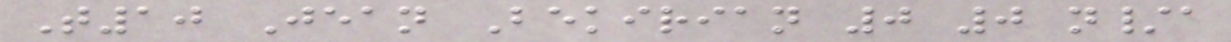T10 Jean Bekirian 0 0 n/a
